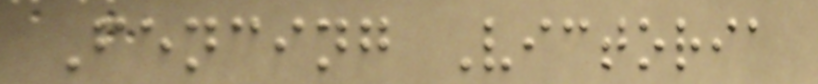Fencing Victoria
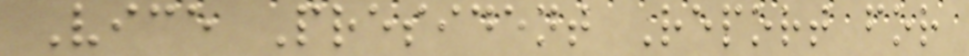Vice President Report for
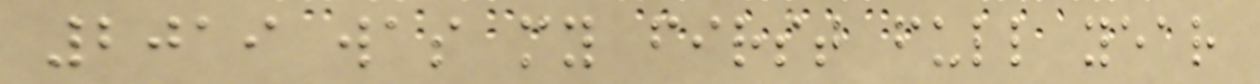2019 was my first full year
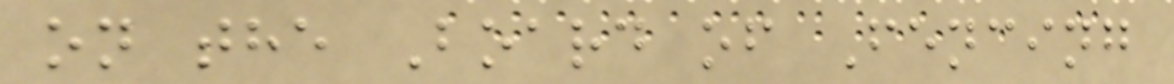on the Board of Fencing
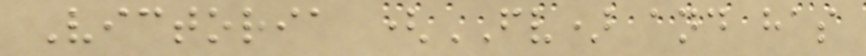Victoria (FV) and has
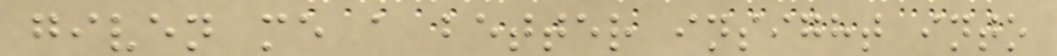given me a better insight into
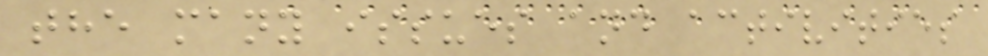the many issues and activities
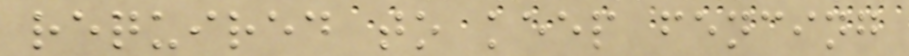required to keep fencing
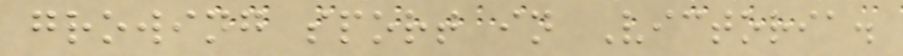growing sport in Victoria.
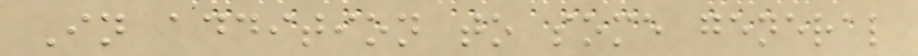In addition to some general
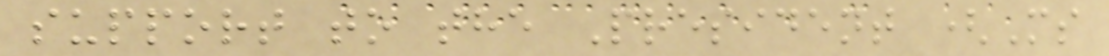support to the President (Ms
